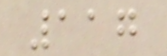117
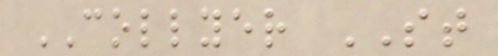COLLYER ST
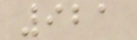921
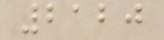2120
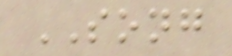SONG
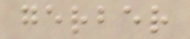gerber
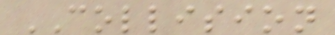COLLISION
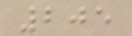205
